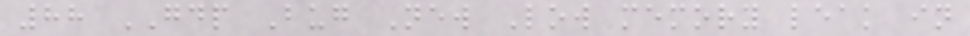88 GDP Bug New Low memory leak in
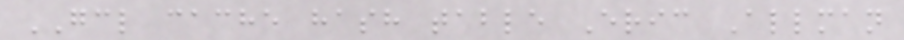GCL cache hash table Eric Allman
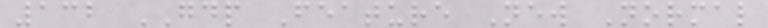132 GDP Feature New Normal
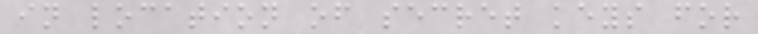in location of secret keys for
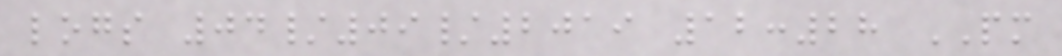logs 04/09/2019 12:28 PM
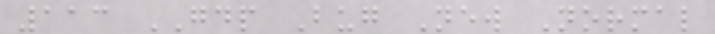113 GDP Bug New Normal
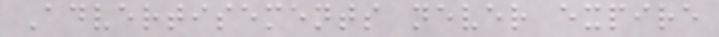Advertisements never expire
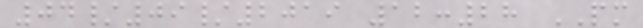04/09/2019 12:28 PM
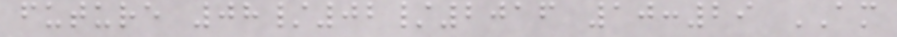future 08/02/2016 10:29 AM
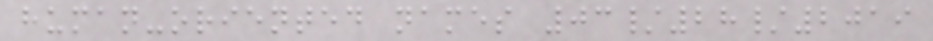human-oriented names 03/28/2019
